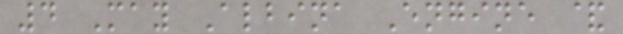4 May Albina Engine &
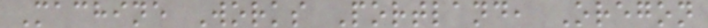Machine Works Portland, Oregon
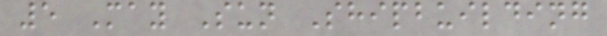5 May Sun Shipbuilding
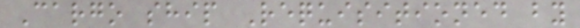Cargo ship Requisitioned by
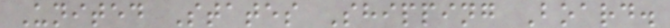United States Shipping Board.
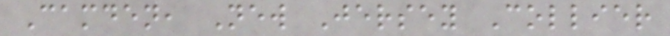Camden, New Jersey Collier
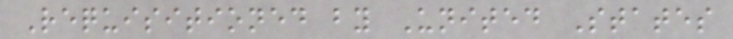Requisitioned by United States
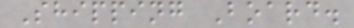Shipping Board.
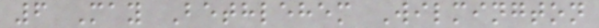6 May Bethlehem Wilmington
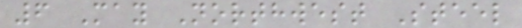6 May Northwest Steel
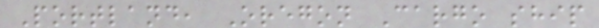Portland, Oregon Cargo ship
